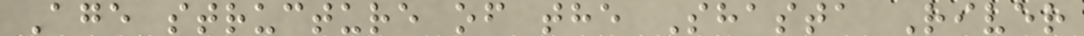Age structure of the Shasta River
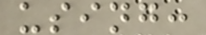using:
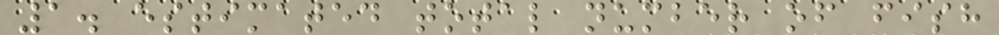1. estimated total number of fish
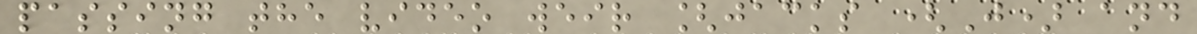passing the video weir [jacks (J) and
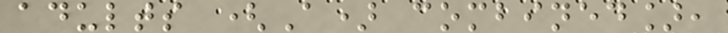adults (A) combined],
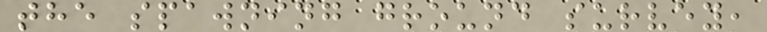the spawning ground survey,
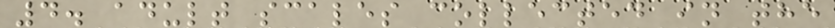4. adult scales collected in the
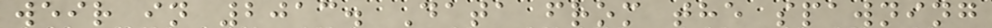weir in 2013. Data from the spawning
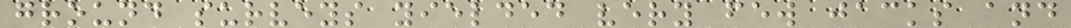ground surveys yielded very few jacks and
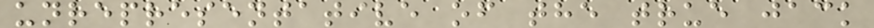unrepresentative of the true jack
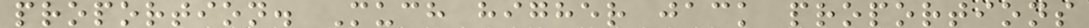proportion. Much higher jack proportions
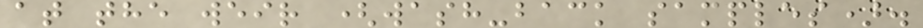at the weir (wash-back samples).
